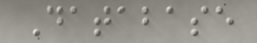Database
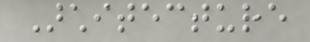Architecture
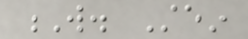W. Stein
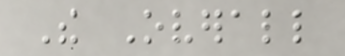The Overall
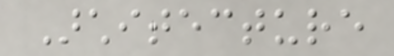Architecture
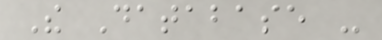The Database -
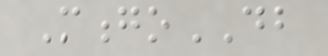MongoDB
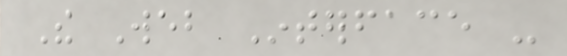The Web Interface -
